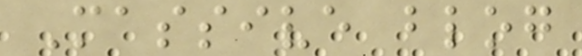Massive blog
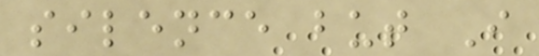silence but I
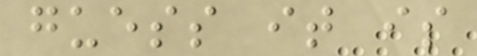guess it is
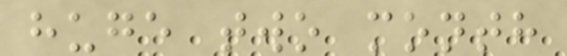huge two month
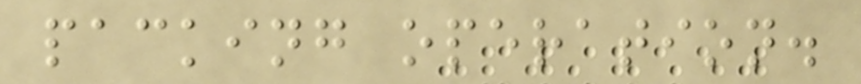packing operation.
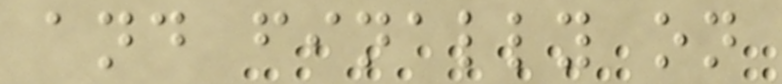and finally on
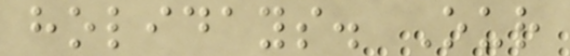holidays. Our
